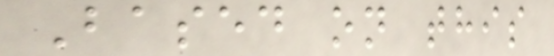Based on this
